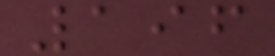196
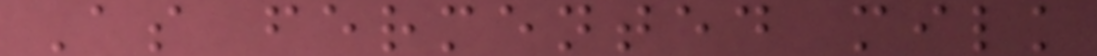As fermented milk
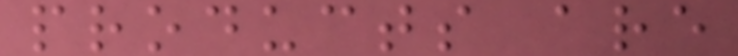products are
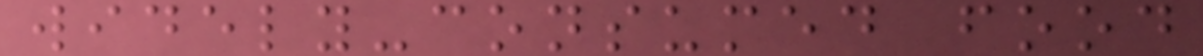widely-consumed food
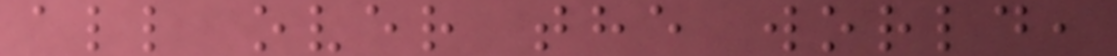all over the world,
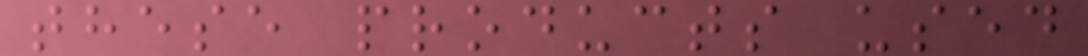these products used
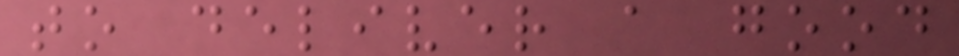to deliver a good
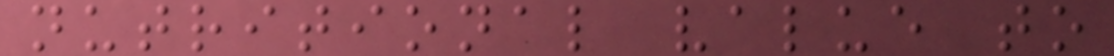nutritional value to
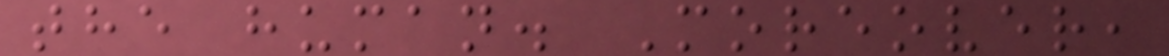the human. Moreover,
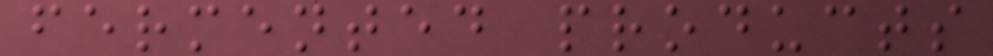fermented products
